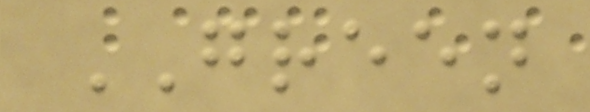GREEN
